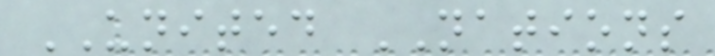UNITED NATIONS
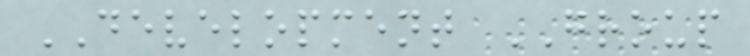DEVELOPMENT GROUP
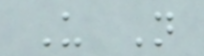U N
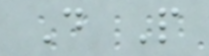D P
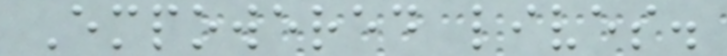Empowered lives.
